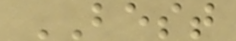BEST
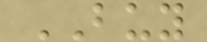BUY
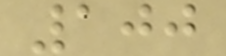100
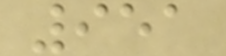951
